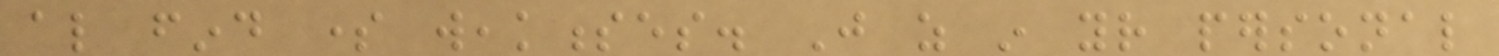also find some weaknesses. Just as in your personal
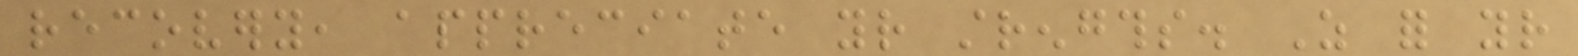recovery, appreciate your strengths. As for your
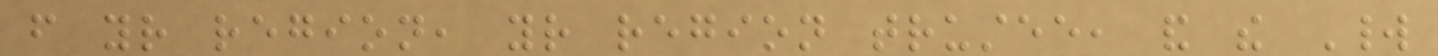from your region, your region trustee, and the World
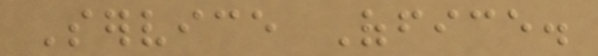Service Office.
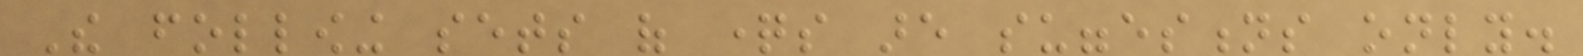The following sets of questions are suggestions only.
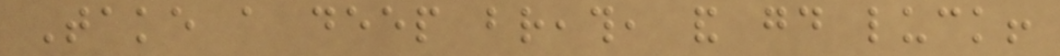Take a deep breath, and good luck!
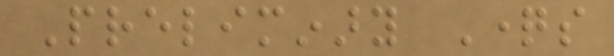Preliminary Questions
